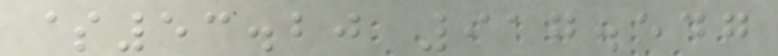$53.20 917.547
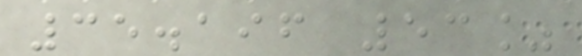35.196 53%
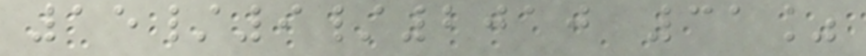15/9/2010 31%
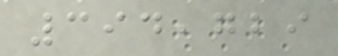394,729
